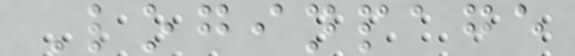Loginpage
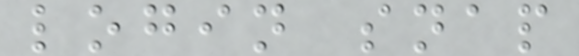login snap
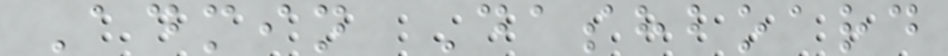Admin Dashboard
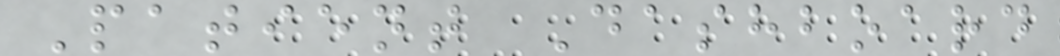Patient Dashboard
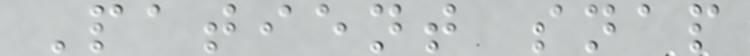Patient snap
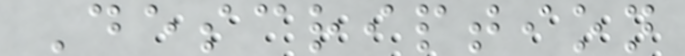Description
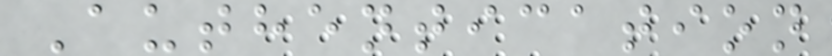Authentication
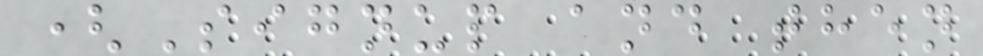(Signup and then
